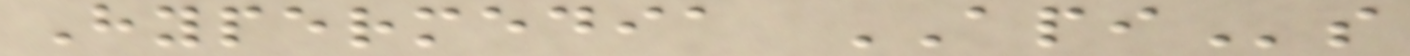Hypermedia APIs
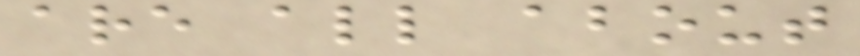are all about
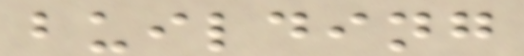building
